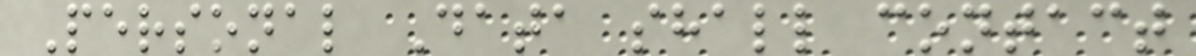Personal Data shall contact
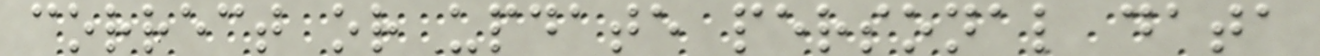correct or update personal data
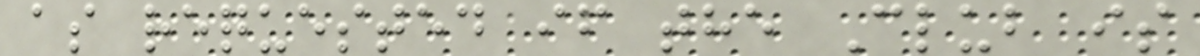as requested if the Club is
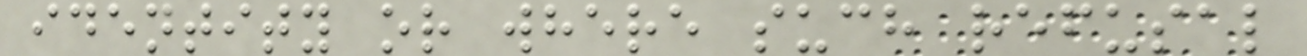identity or where such refusal
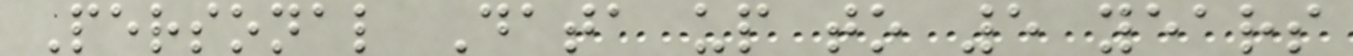Personal Data up to 5 years
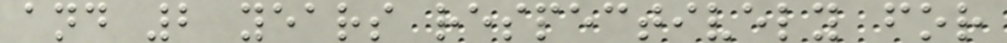and 2 years respectively for
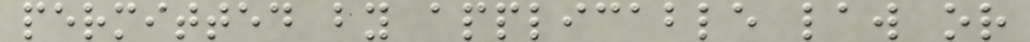permitted by applicable law or
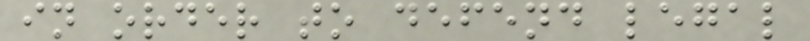in order to defend legal
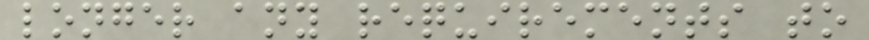longer any requirements to
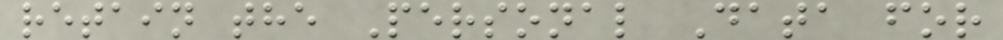retain the Personal Data for
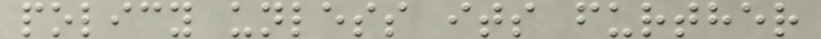policy unless its further
